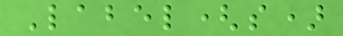Label(s)
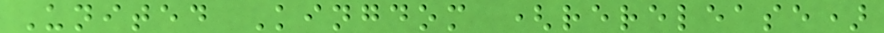United Kingdom (rerelease)
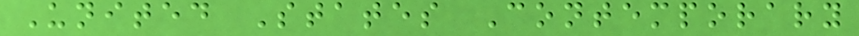United States Contemporary
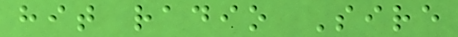hit radio Sire
